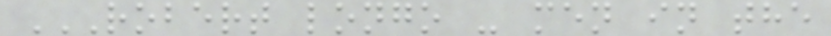ROBERT LONGO - MEN IN THE
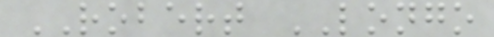ROBERT LONGO
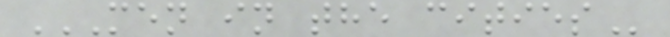MEN IN THE CITIES
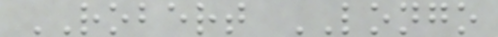ROBERT LONGO
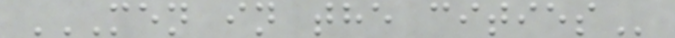MEN IN THE CITIES
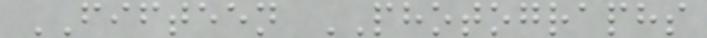FIFTEEN PHOTOGRAPHS
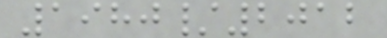1980/2012
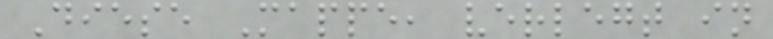Diese Mappe, verlegt in
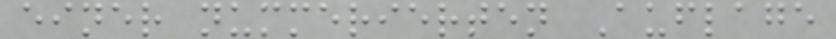einer nummerierten Auflage
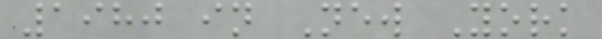1980 in New York
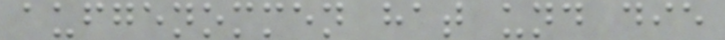aufgenommen hat und die
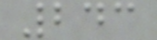243
